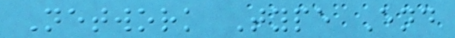Network Type End
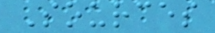Sources
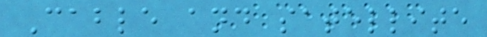Cable and satellite
